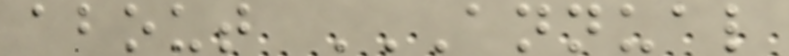about ANNUAL
